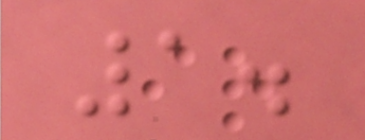1.
